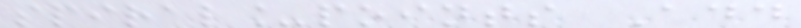spiral_points Add
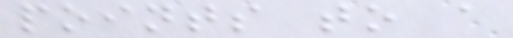points to a
